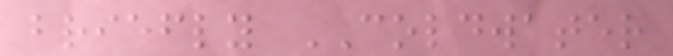briefly COLDWATER
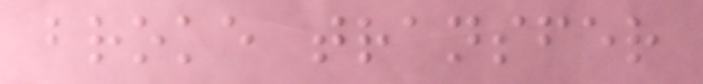broke transfer
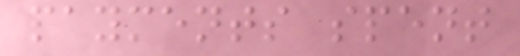payments spent
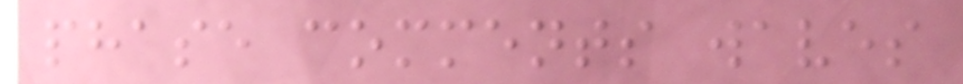phase comments waves
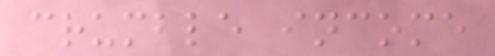crumble income
